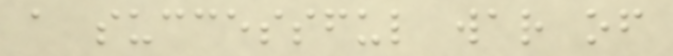a successful war of
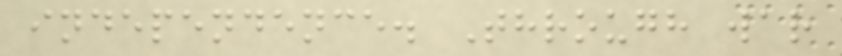independence. Through war
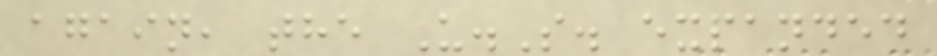again, the U.S. expanded
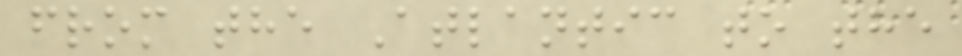from the Atlantic to the
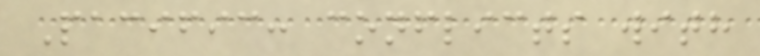Pacific: conflicts with
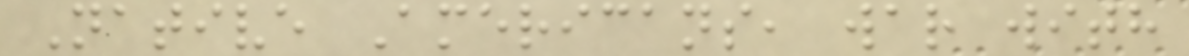Native Americans, war with
